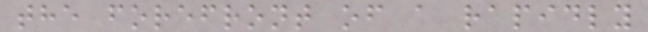the forefront of a rapidly
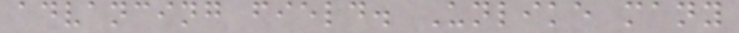advancing field. Unlike many
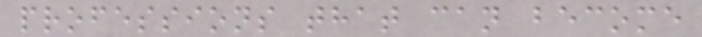professions that can become
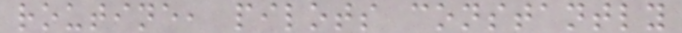routine, pilots constantly
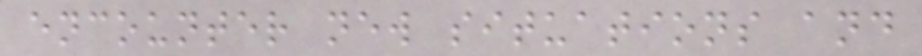encounter new situations and
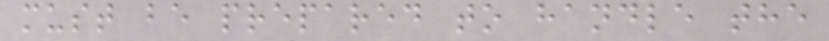must be prepared to handle the
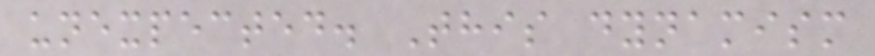unexpected. This dynamism
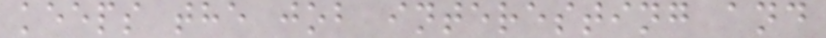keeps the job interesting and
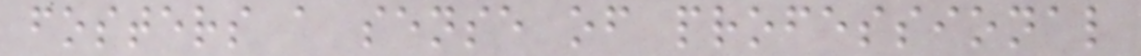fosters a sense of professional
